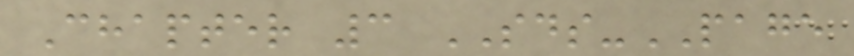Chapter 3 SDS-PAGE
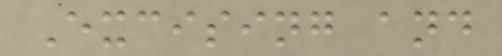Excising and
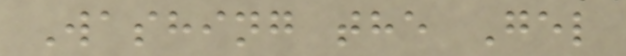Washing the Gel
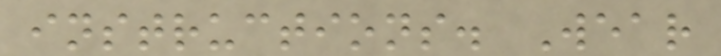instructions. Wear
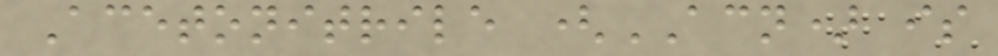Acetonitrile (ACN) is
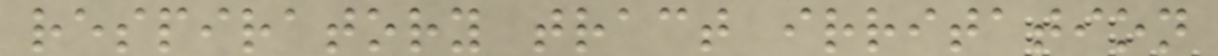respiratory tract irritation
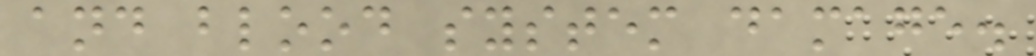and blood system damage.
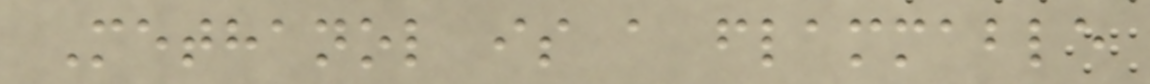Methanol is a flammable
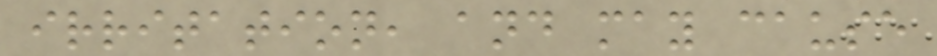irritation, and may cause
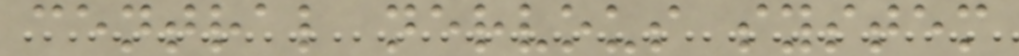central nervous system
